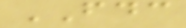FDC
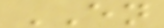EN
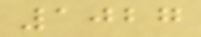1027
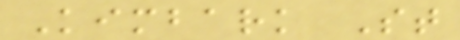Kimbark St
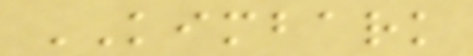KIMBARK
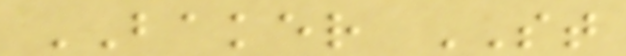BAKER ST
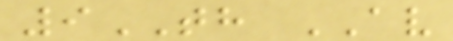9TH AV
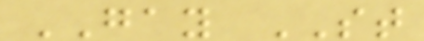GAY ST
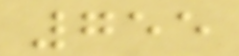755
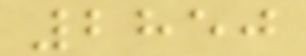2850
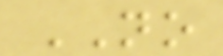NO
